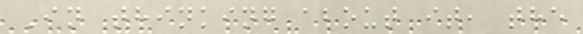In thinking about it, the
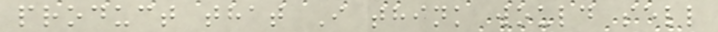product that I think would sell
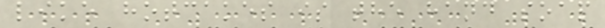like hotcakes is the hand soap
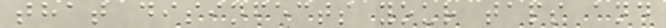that disinfects your taps and
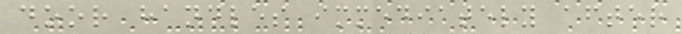door handles immediately after
